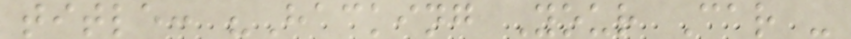title: "Hacking Your Car -
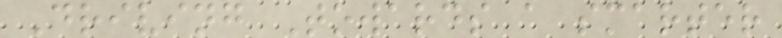Driving Towards a smarter
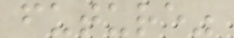future"
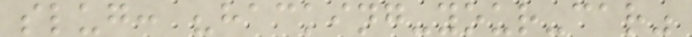slug: "hacking-your-car"
